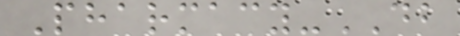Pharmacy-DB
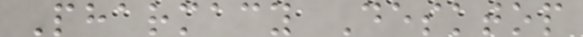Pharmacy Desktop
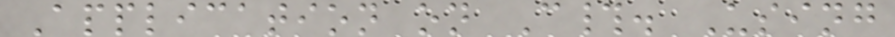Application on C#. Using
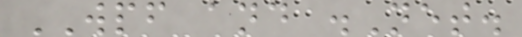WPF and .Net.
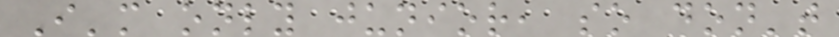I'm only junior, so don't
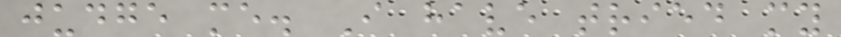judge me. I have tried my
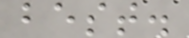best.
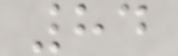84
